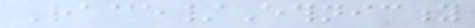Race/Ethnicity
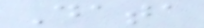Data
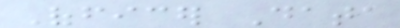Officer Data
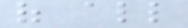of all
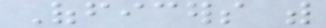Officers with
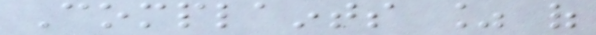Complaints % of
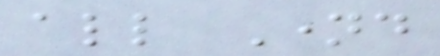all Named
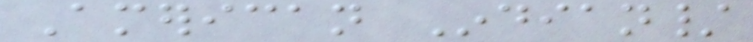American Indian/
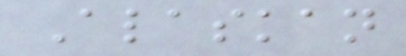Alaskan
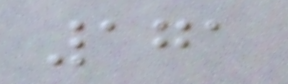171
